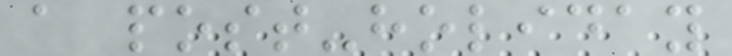a post-holiday
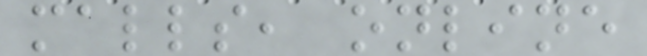malls, online
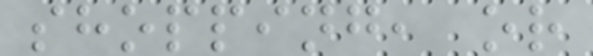shopping, or
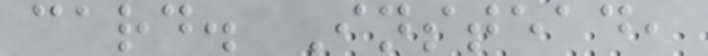card. Instead,
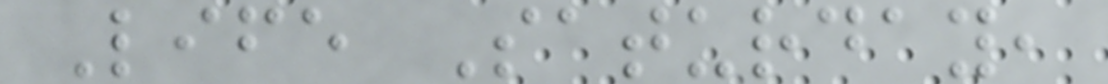Life Saturday,
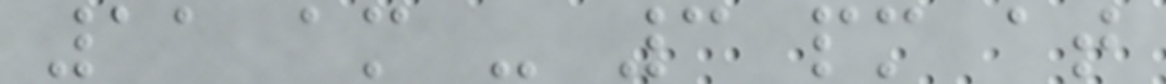11 am - 3 pm at
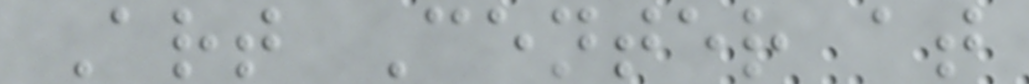Art Center at
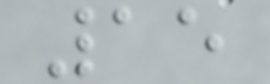15
